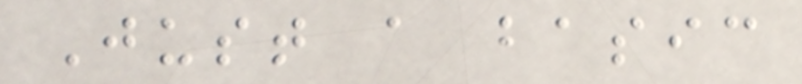Just a basic
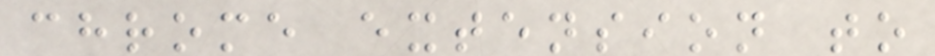chrome extension to
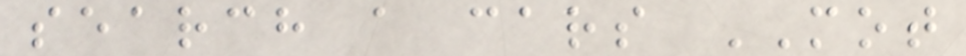search a cars MOT
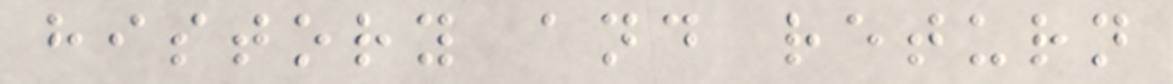history and return
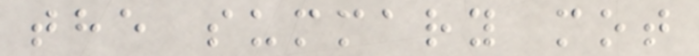the summary mot
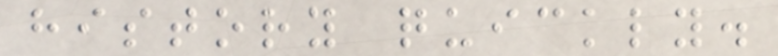history quickly.
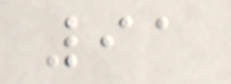91
